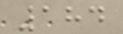184
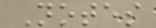Notes
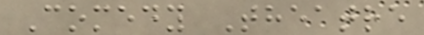Comedy Theatre
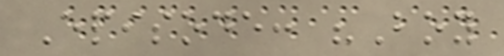Episode: "Boy
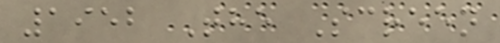1952 The Screen
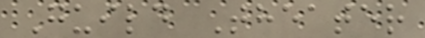Guild Theater
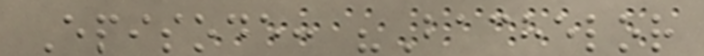Episode: "Bachelor
